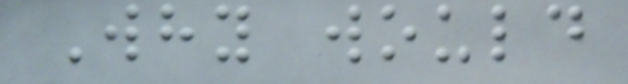Why would
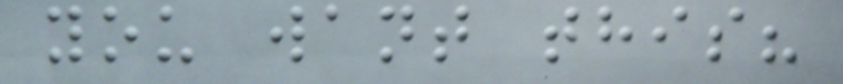you want this?
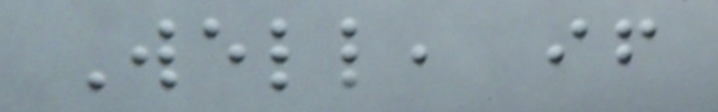Well, if
